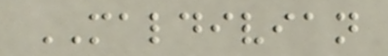MALDIVIAN
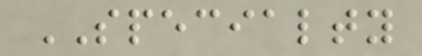SPECIALTY
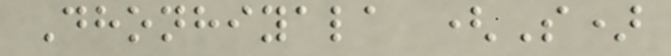Dhonhiyala (S)
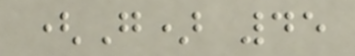(G) 45
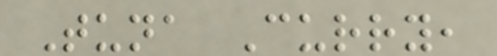Tuna Curry,
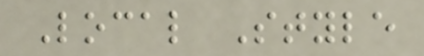Local Style
